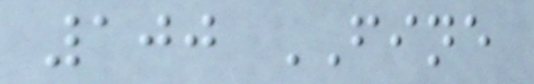100 FINE
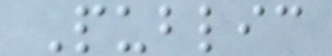Public
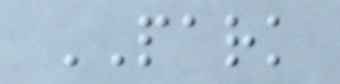PARK
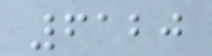6120
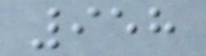958
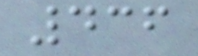436
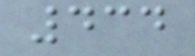434
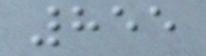855
